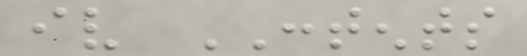iv CONTENTS
